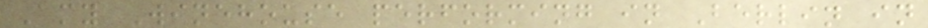Amy Winehouse performing in Berlin in
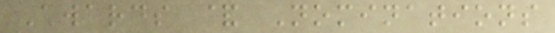Awards & Nominations
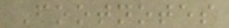Footnotes
